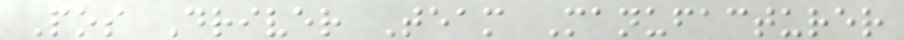Pos Driver Team Manufacturer
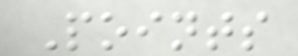Points
